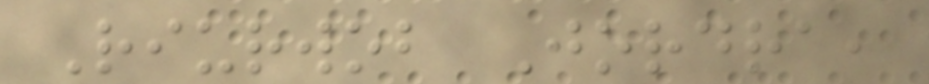Riurwob Jordra,
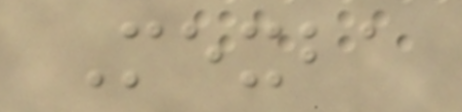Mexba
